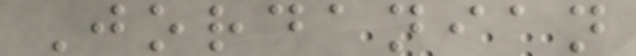Jordanian
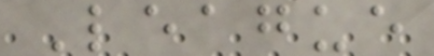League
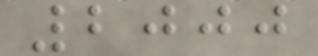2000
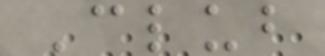Club
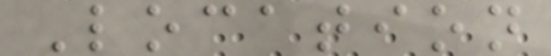Location
